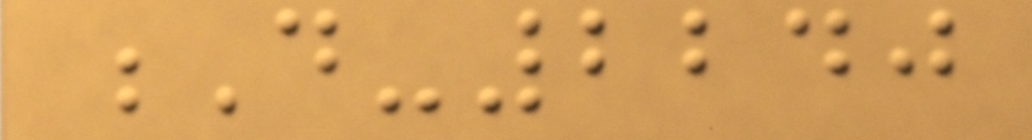D-2240
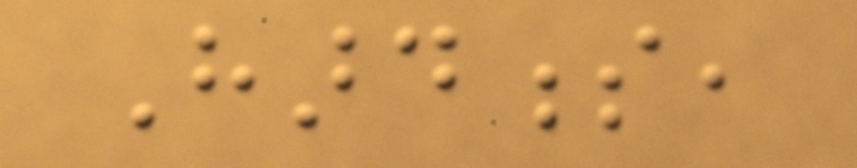Hardness,
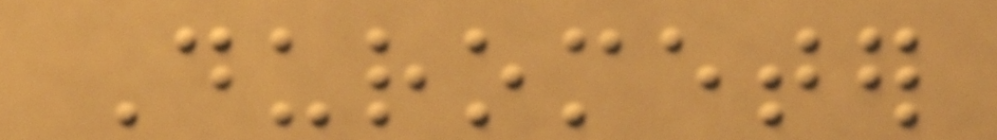Durometer
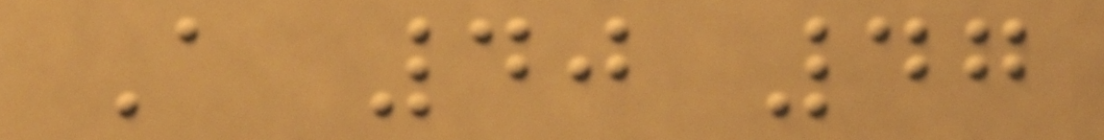A 40 47
